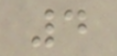4
